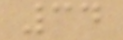34
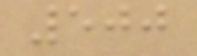500
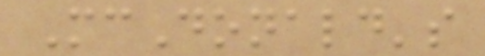McDonald's
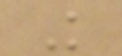K
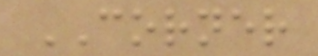CORNER
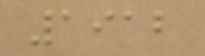1912
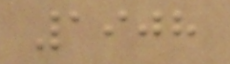1908
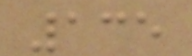135
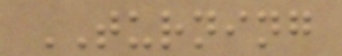TURNING
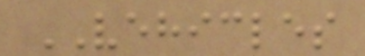VEHICLES
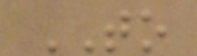TO
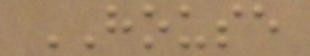HOUSE
